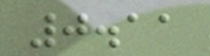0.11
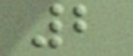2
